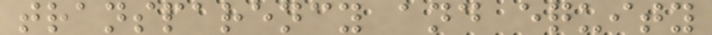transparency and equity
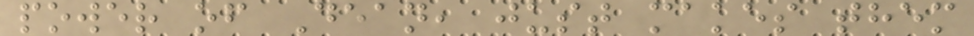power of Dean, just makes them
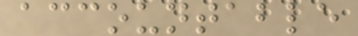accountable
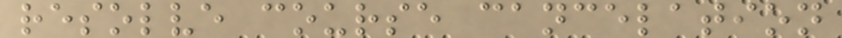resolve course cancelation
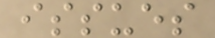issues
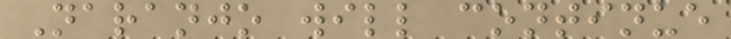Naranjo will continue
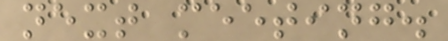next meeting.
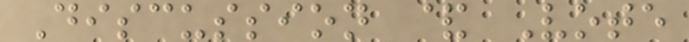Discussion & Vote
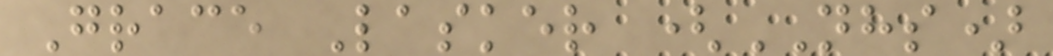Grace Lasker (NHS)
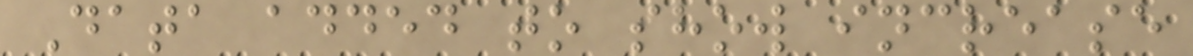Data added to show increase
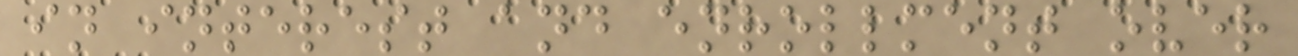in interest and enrollment over
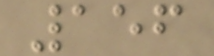156
